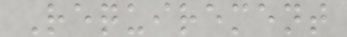Requirement
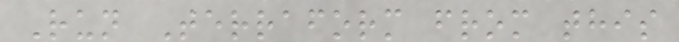Run Terraform from this
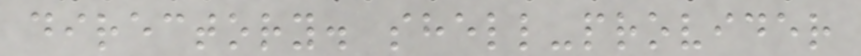directory. shell-provider
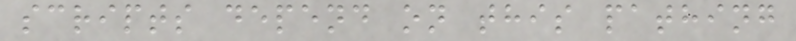scripts depend on this pathing
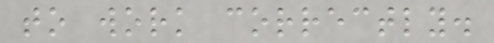to work correctly.
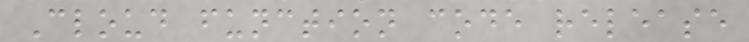Cloud function code release
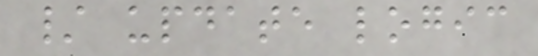/ update logic
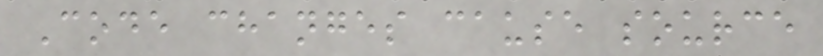Code changes cause source
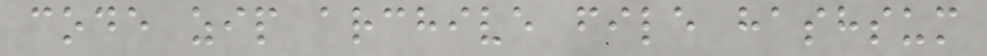code zip archive file hashsum
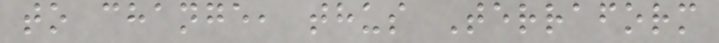to change, thus Terraform
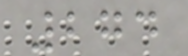274
